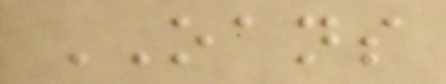OANS
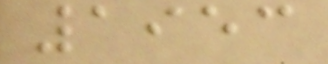1953
